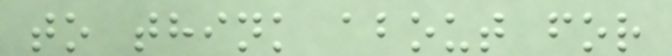to think about for
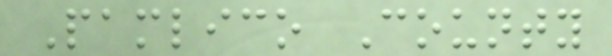Pamlico County
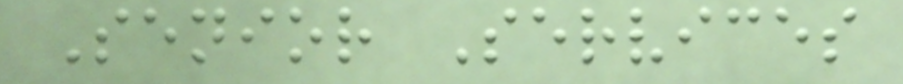Senior Services
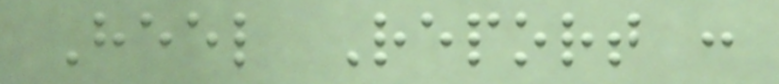Heel Report :
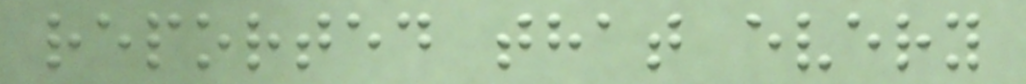reported that every
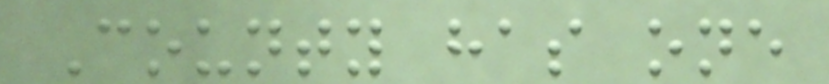County has one
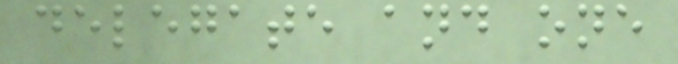delegate and one
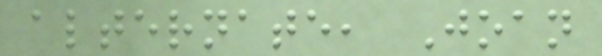alternate, Joan
